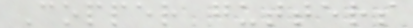Copper gutters
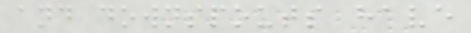and downspouts have
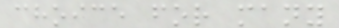choice for many
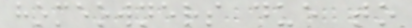homeowners due to
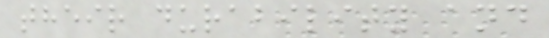their durability and
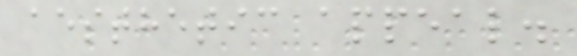aesthetic appeal.
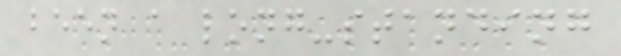been a long-standing
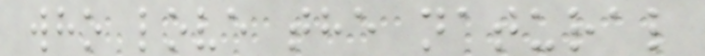who love the natural
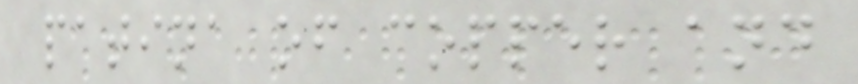patina of copper and
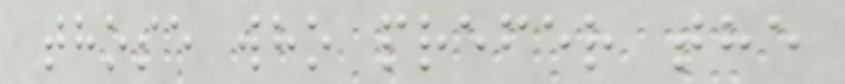those who prefer the
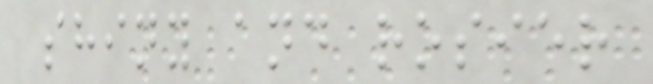shiny and rosier
